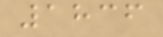1836
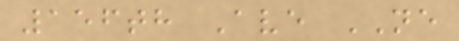156th Ave NE
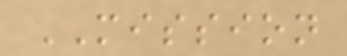MISSION
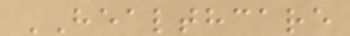HEALTHCARE
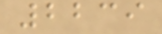2239
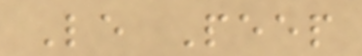Le Peep
